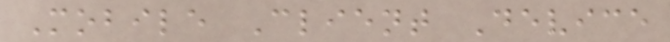Mobile Client Device
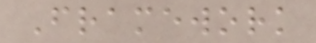Framework
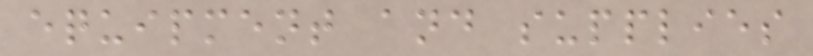equipment and supplies
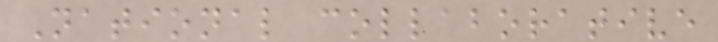National collaborative
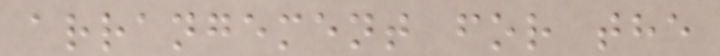arrangement for the
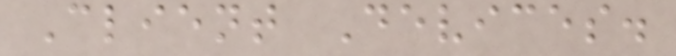Client Devices.
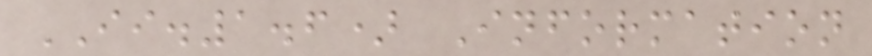II.1.6) Information
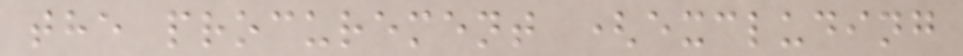the procurement (excluding
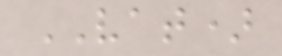VAT)
